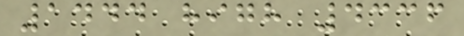1444 high 4336
